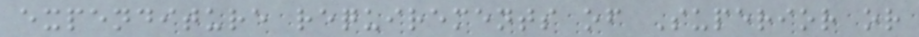expenditure requirements of Superior or
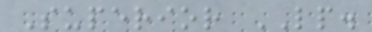Superior LP.
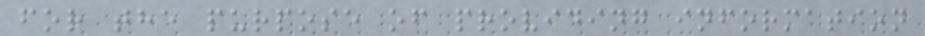for the purpose of providing information
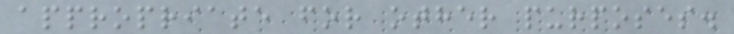appropriate for other purposes.
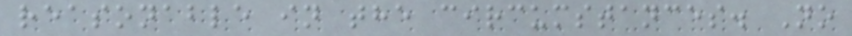reasonable in the circumstances. No
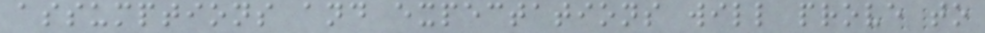assumptions and expectations will prove to
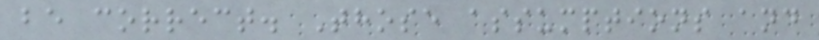be correct. Those assumptions and
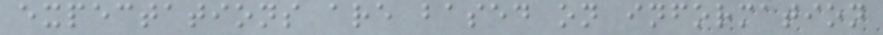expectations are based on information
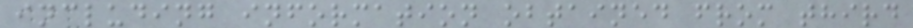including information obtained from third
